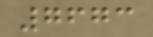7673
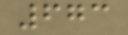673
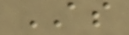AS
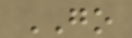GO
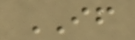IF
